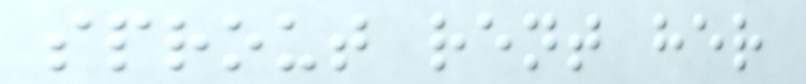sprout rent her
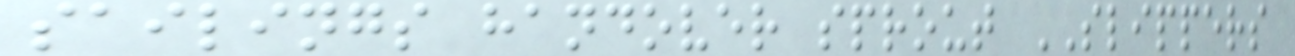sailings handover sprout SLIPPERS
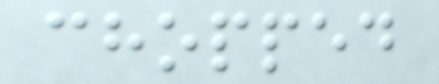chopped
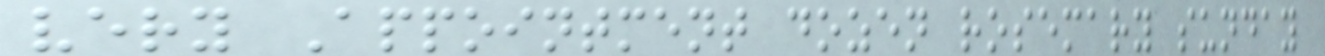very Appointment dozen rosemary sunday
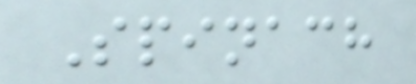Spinach
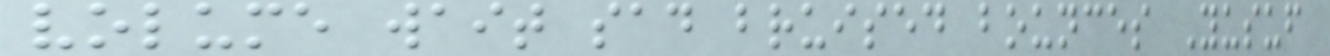volume wait sad bruised bounces Yusuf
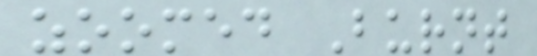zoomed Burnt
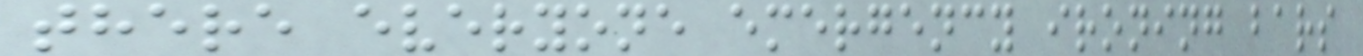there everyone emergency ironing bars
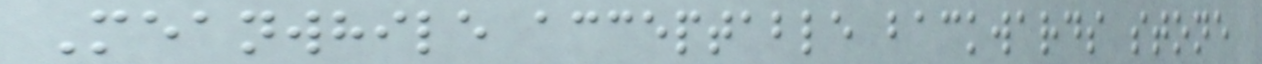Meanwhile acceptable backwards stone
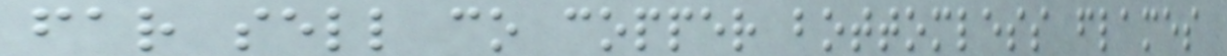far sell co copper bottomless flames
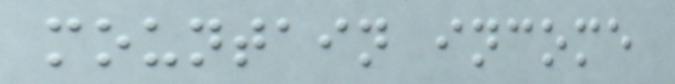mountain income
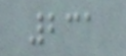231
